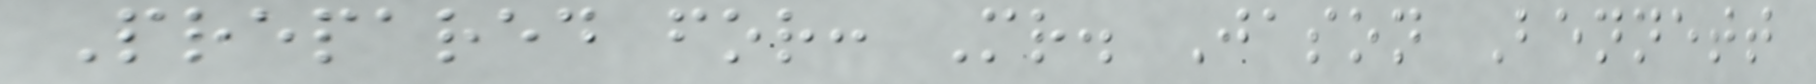Prepared for: Mr. Jason Bennett
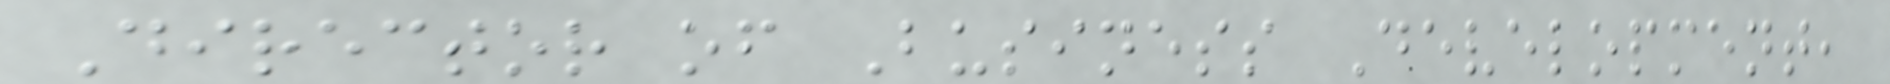Director of Business Development,
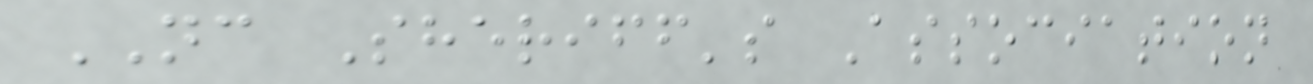NC Sheriff's Association
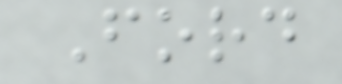Ford
